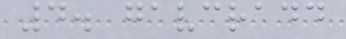4. gavcradd
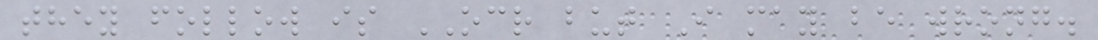they follow is OCR but I may be wrong.
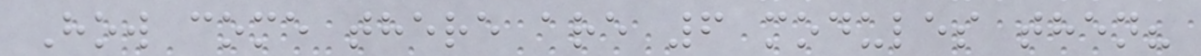How come there are 6 modules then?
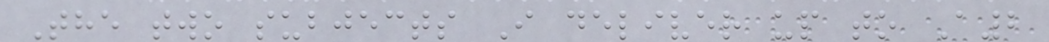The two subjects I deliver up to A2
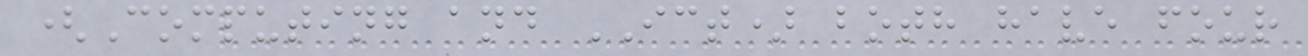(Computing and ICT) both have four
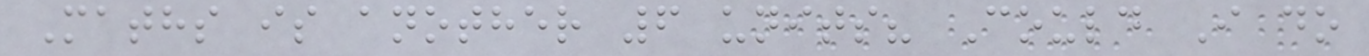Maths is another 6 units? Could I do
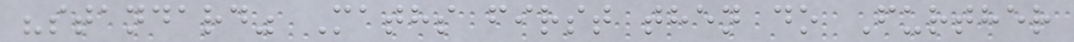"standard" Maths first then do Further
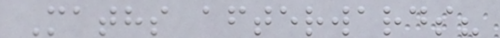Maths afterwards?
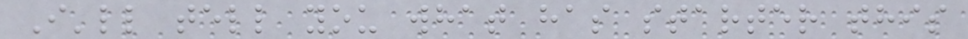I'll tell you what has starter this
